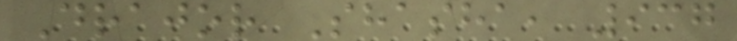Drajor Shasha, 937
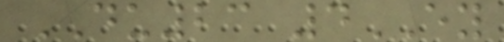DU23 4EY
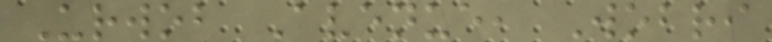Urwob Avenue, Wobri
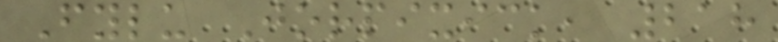Fylu Jorpixick, 218
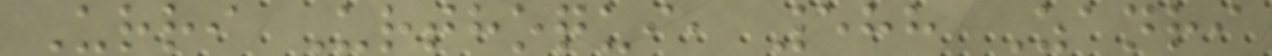Urri Urthoqui, 588 Zanri
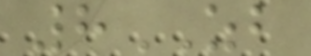8ZB
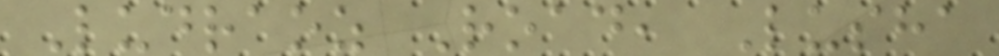Ludraoz Road, Lusha
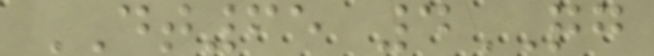DT65 4QG
